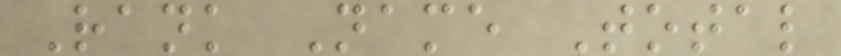Rank Name Total
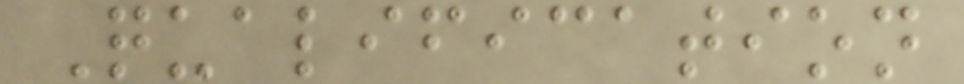Qualification
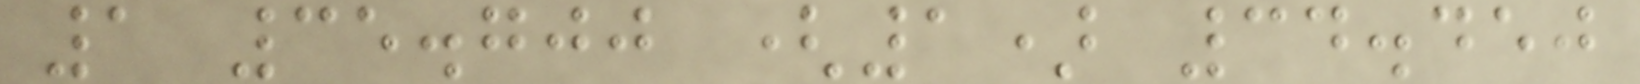1 35.700 (1) 34.450
